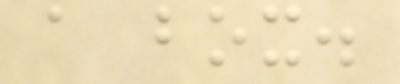a box.
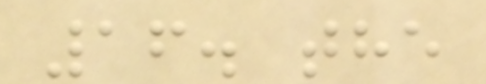16. the
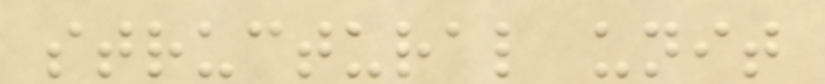structural unit
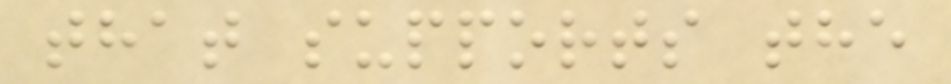that supports the
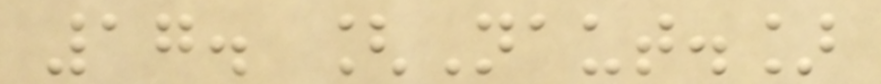17. [Naut.]
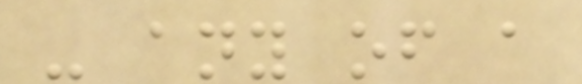- any of a
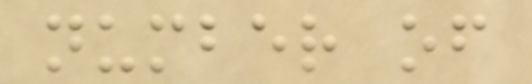number of
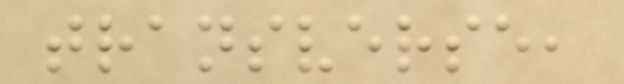transverse,
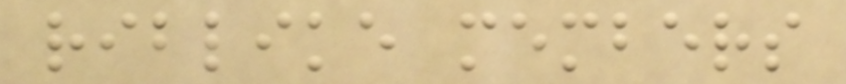riblike members
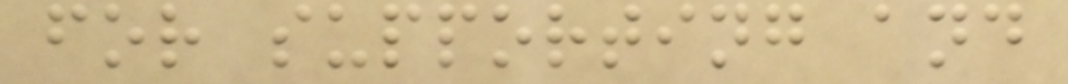for supporting and
